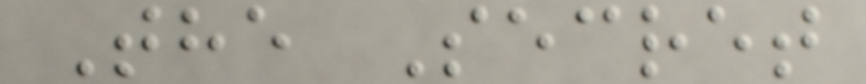The Secret
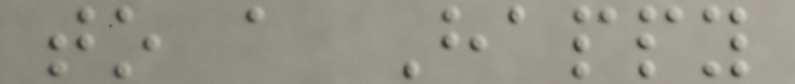to a Happy
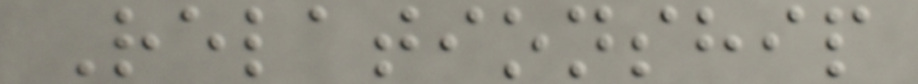Relationship
